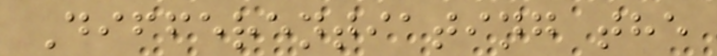Differentiating the
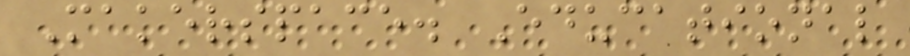Makerspace. Educational
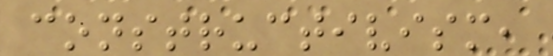constructivism,
